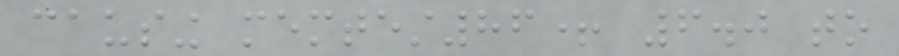causing memtest86+ 6.0 to
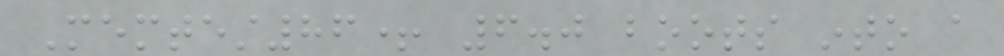Memtest86+ 6.0 boots into a
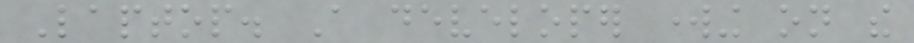Laptop. A developer working on the
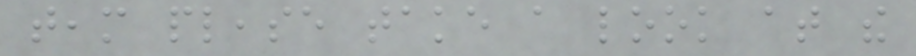team please take a look at the
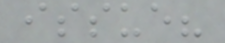issue?
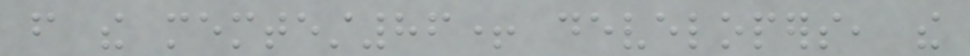from the memtest86+ developers, the
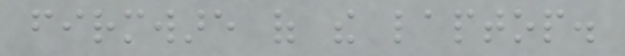firmware of the laptop.
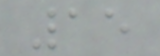15
